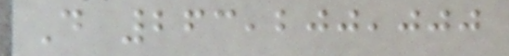D 263,200,000
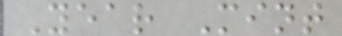Year Mint
